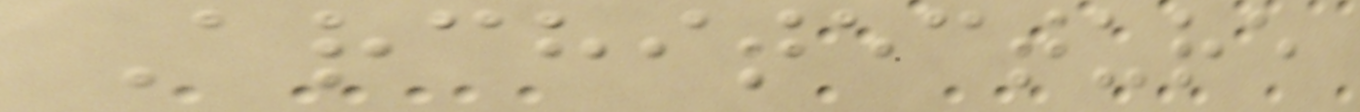Architecture
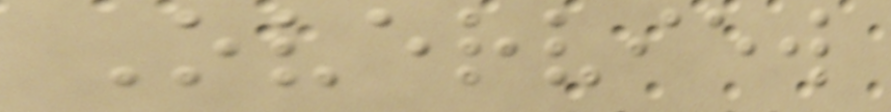Overview
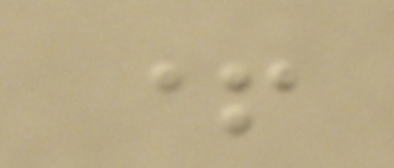+
